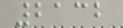2132
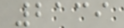2139
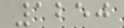1250
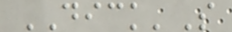DICK'S
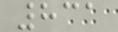831
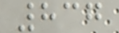837
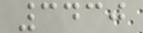3430
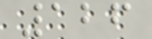126
